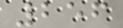256
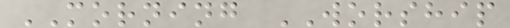MORNING WORSHIP
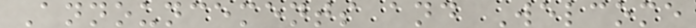Announcements and Welcome
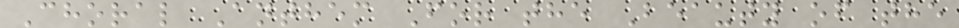Choral Anthem For the Beauty of the
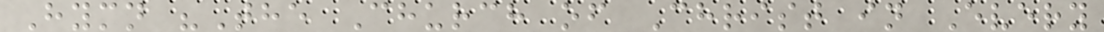Hymn "The Church of Christ in Every
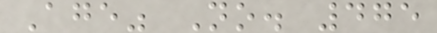Age" No. 475
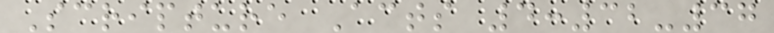Scripture Acts 4:32-37
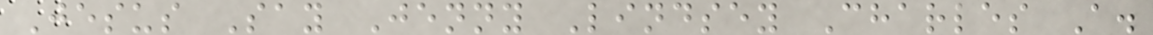Jesus Say Jenny Lindsey Charles A.
